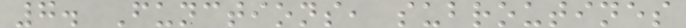7. Functions, subroutines
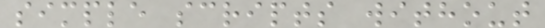simple scripts without
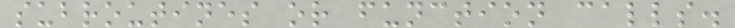subroutines or function calls.
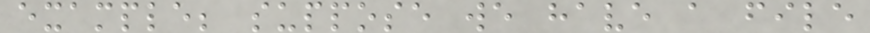example; suppose we have a file
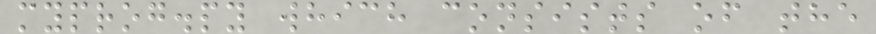myprog.py which consists of the
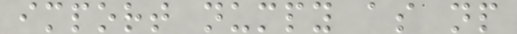import numpy as np
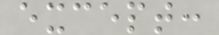except:
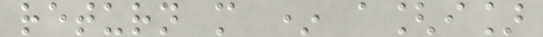return m * a[i]
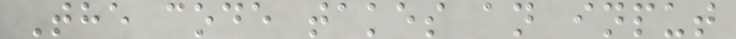The code takes an input
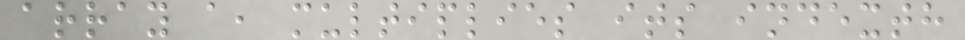array a, multiplies its indexth
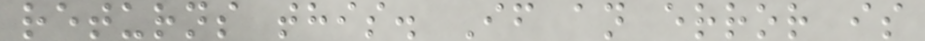returns this. If an error is
